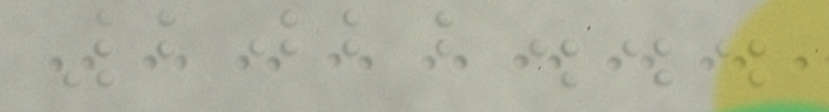2022...
